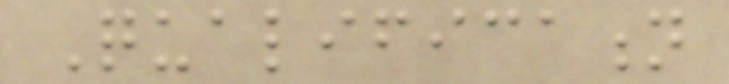Qualification
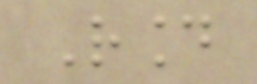Round
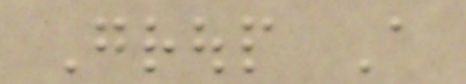Group A
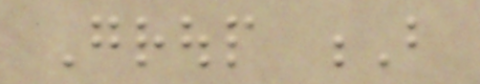Group B
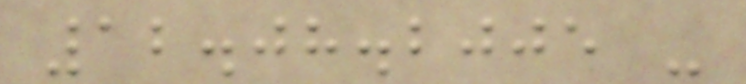12.08.2005 -
